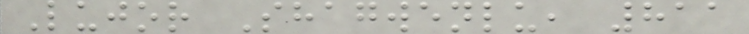Lujor Shagwenlu, 811
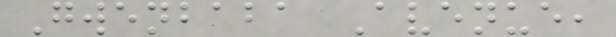Gwenbaba Avenue,
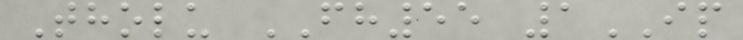Tholu FH55 1IP
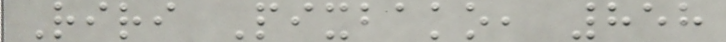Riri Pixbako, 858
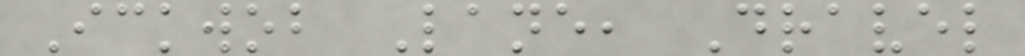Ickwob Lane, Dravel
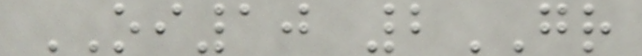OI10 2GR
